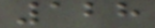128
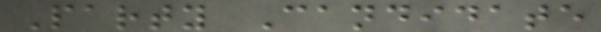Party Candidate
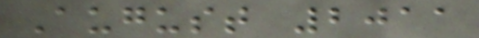August 2011
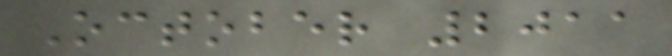October 2011
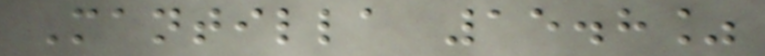Mantilla 15.8%
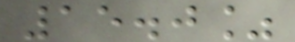15.0%
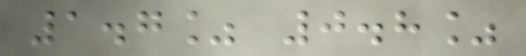1.7% 0.8%
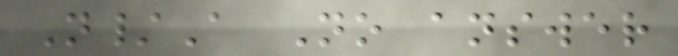N/A No answer
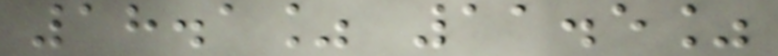18.1% 11.5%
